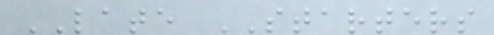LATE STARTERS
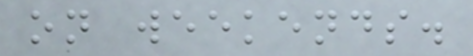on weekends.
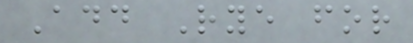Add Rye for
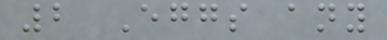2 Eggs any
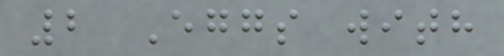2 Eggs with
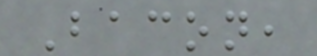Bacon,
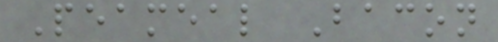Peameal Bacon
